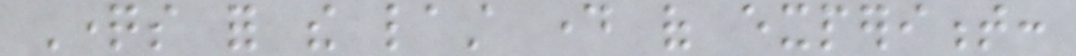Questions for the last day of experiment:
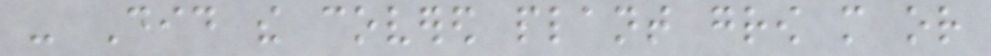- Did the covered plant grow more or
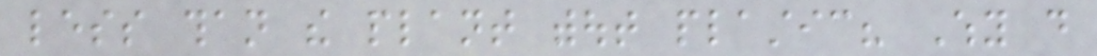less than the plant without plastic? Why do
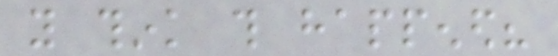you think this happened?
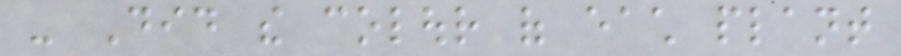- Did the colour of each plant
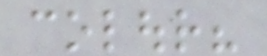colour?
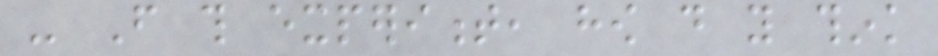- From this experiment, how do you think
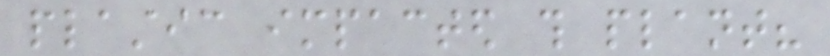plastic impacted this plant?
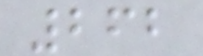262
